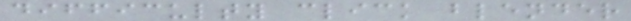difficulty click blender
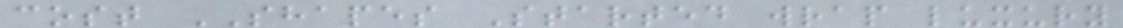cost SHAPES Started wrap luxury
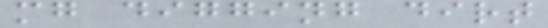mg digging dirt
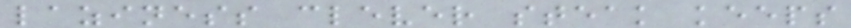laziness clever steak keeps
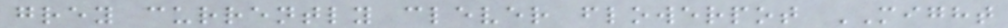grey currently clever flowerpot MIGHT
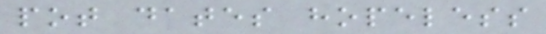pot dates hopeless
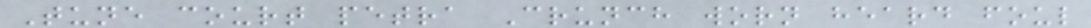Tune court petra Crunch worn heard foul
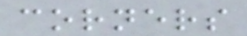corners
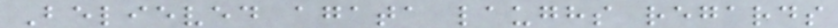Believed agata laughs regards
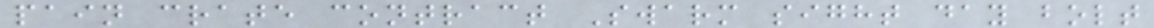pain crate contract Swarm sight day bolt
